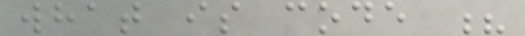what is code ?
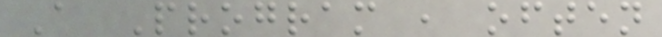A Program , often
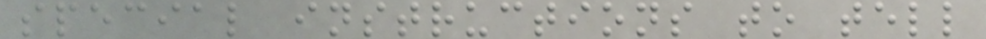special instructions to tell
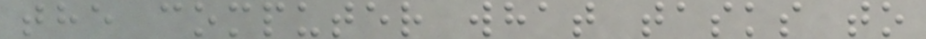the computer what tasks to
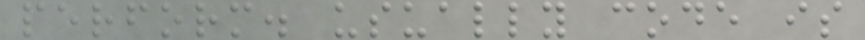perform. usually code is
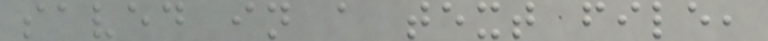saved in a text file,
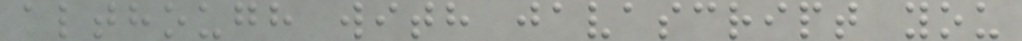although with javascript you
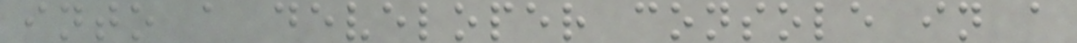into a developer console in a
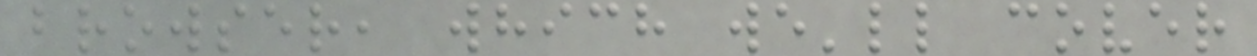browser, which we'll cover
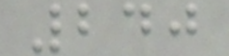240
